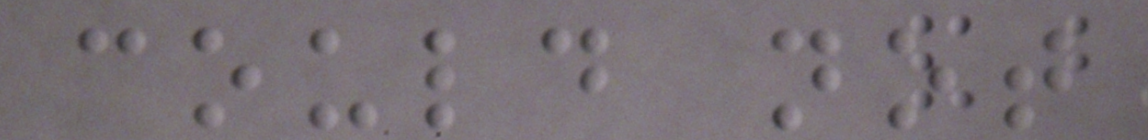could not
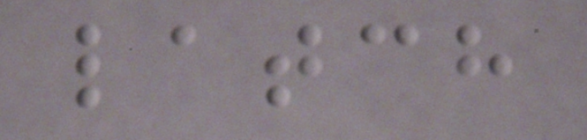latch
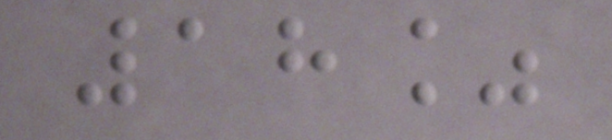18%
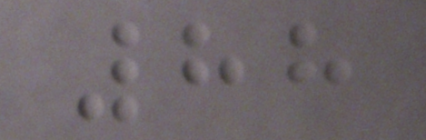88
